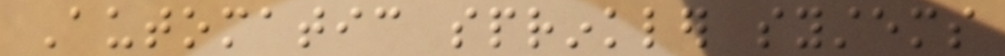Automatic sprinkler systems
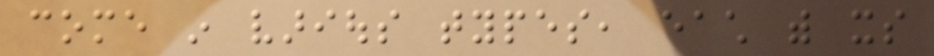come in various types, each with its
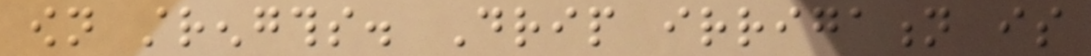own strengths. Drip irrigation is
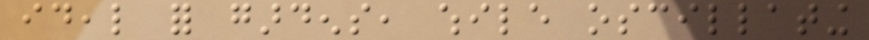ideal for gardens, while oscillating
